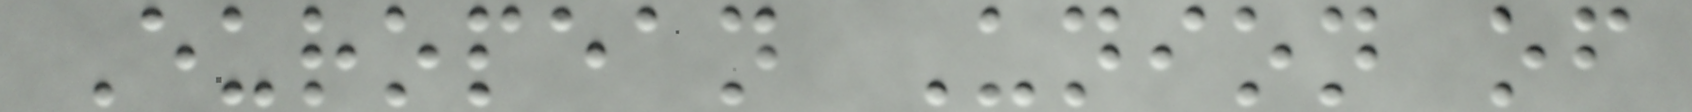European Union of
